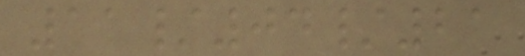11/04/21
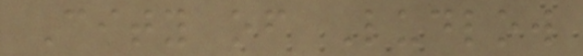City of Ludlow
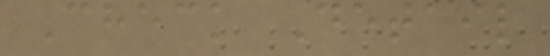Check Detail
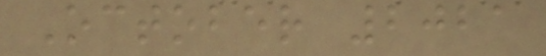October 2021
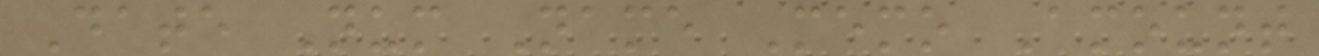Date Num Name Memo Amount
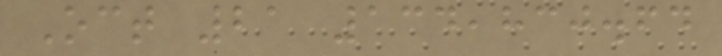Oct 21 134,830.64
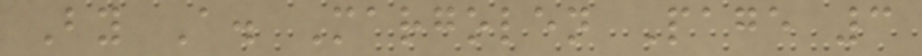By A. Margolen Page 3
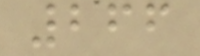266
